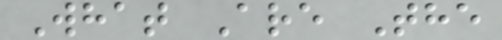What Are The
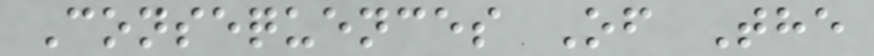Consequences Of The
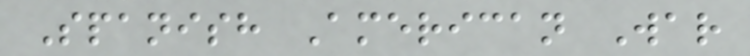Spanish American War
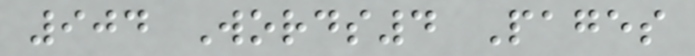904 Words4 Pages
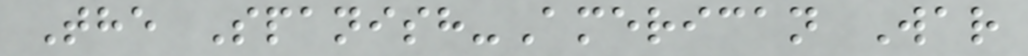The Spanish-American War
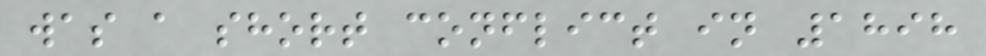was a short conflict in 1898
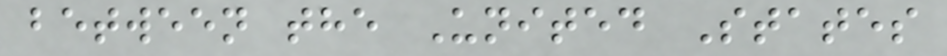between the United States
